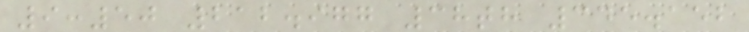9:50 212.977 38th 345.152
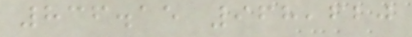836.15 968,620
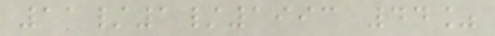11/1/1993 44%
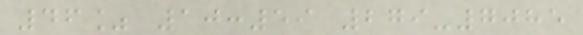46% 10:59 279-7085
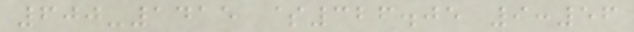600-1415 $326.05 9:56
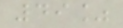49%
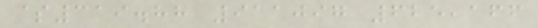$319.88 911097 625,166
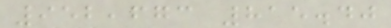952,673 815.40
